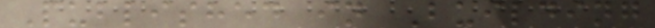Published in Building
